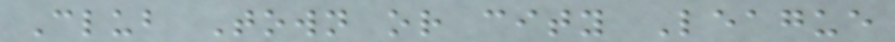Club Town or city League
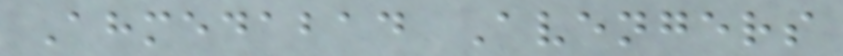Ahmedabad Avengers
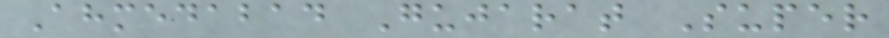Ahmedabad Gujarat Super
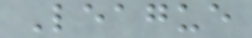League
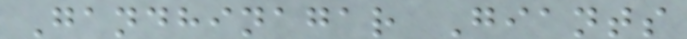Gandhinagar Giants
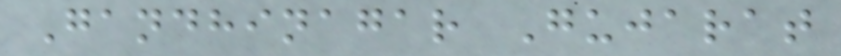Gandhinagar Gujarat
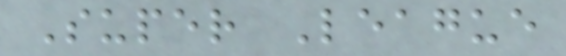Super League
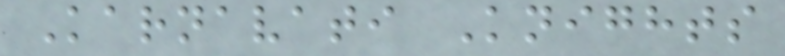Karnavati Knights
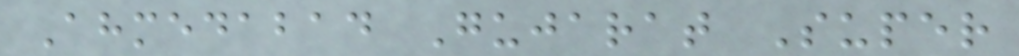Ahmedabad Gujarat Super
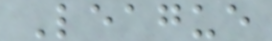League
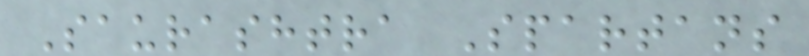Saurashtra Spartans
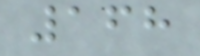168
